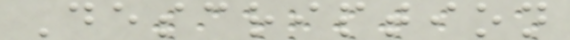Description
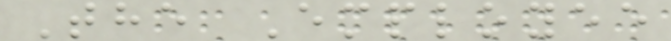The Employee
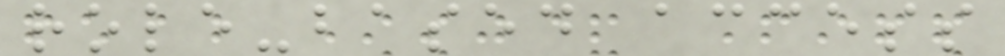role-based access
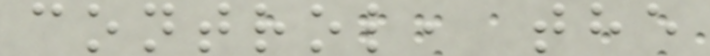control, the
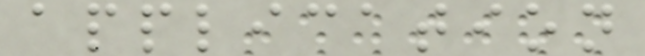application
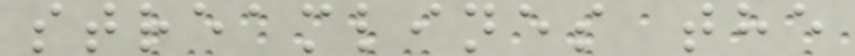streamlines the
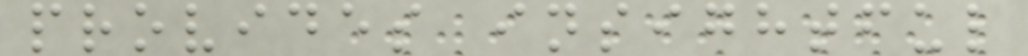provides insightful
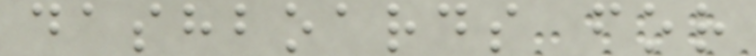dashboards for
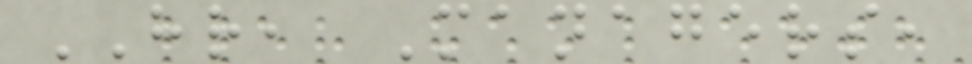HR, Managers,
